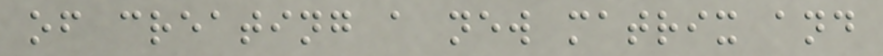of creating a new matrix and
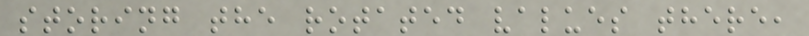storing the rotated values there,
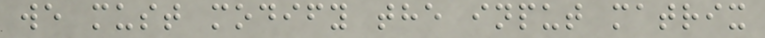we must modify the input matrix
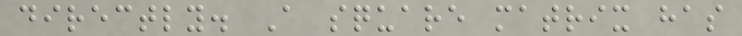directly. A square matrix has
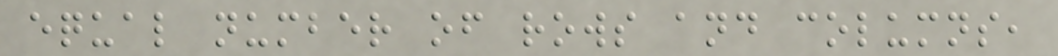equal number of rows and columns,
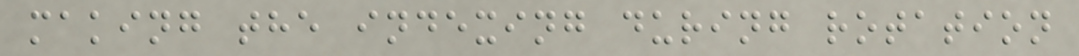making the indexing during rotation
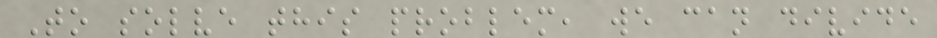To solve this problem, we can divide
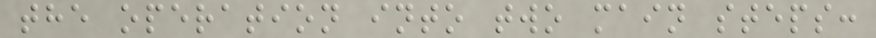the operation into two main steps:
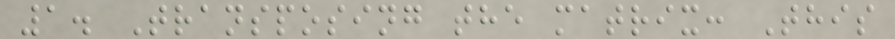1. Transposing the matrix: This
